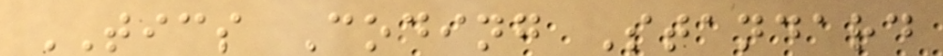TICS Coding Standard
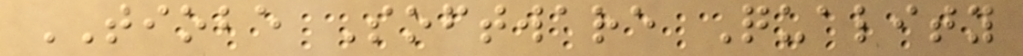TIOBE Software Quality
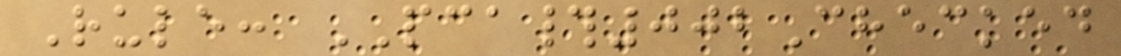Rule: PCA#002Checked
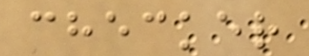checker
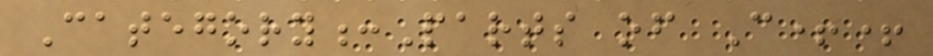Category:Parts of C++
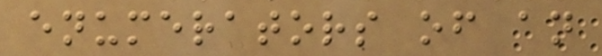enumerators of an
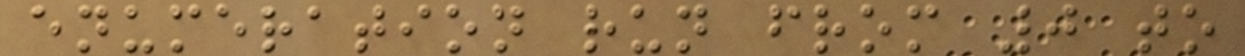enumeration run from 0 to
